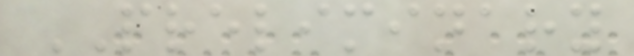PRELIMINARY
